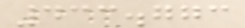433.773
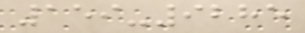159-9285
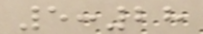5:28
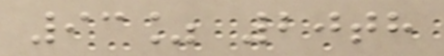93% 20th
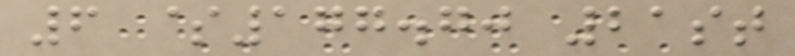6 $177.70 21st
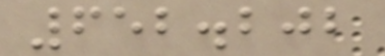652.202
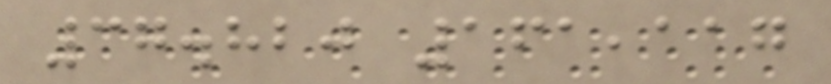37.820 161,117
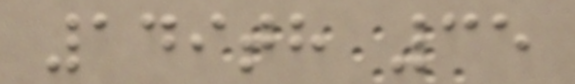149th 35
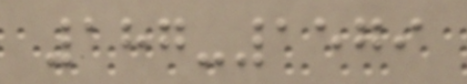187-1579
